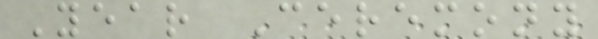Year Ceremony
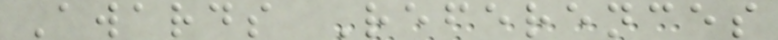Awards References
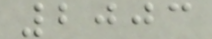2003
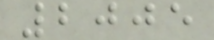2005
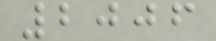2006
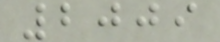2009
